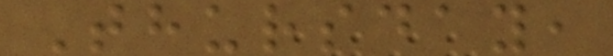Thursday,
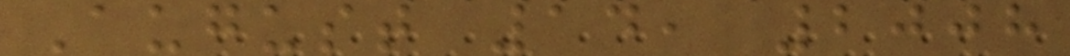August 14, 2008
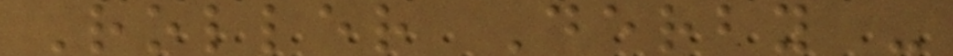Roller Derby -
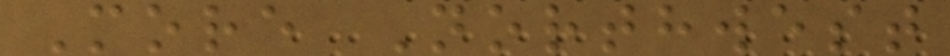More Northwest
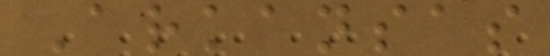Arkansas
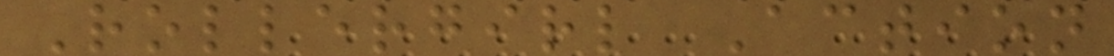Rollergirl Action
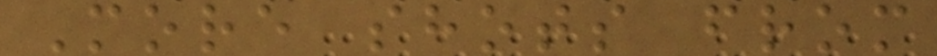More shots from
